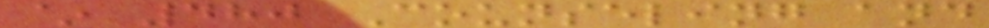~ 480 Counseling and
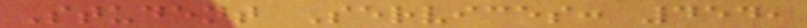Student Services: 454,
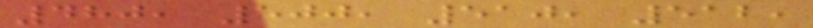480, 500, 510, 512,
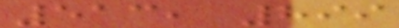513, 899
